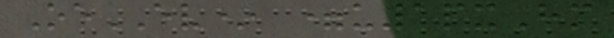OeEV* =u1pxHm
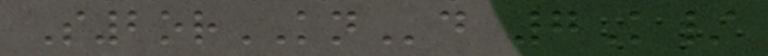S2orKNd 7K/
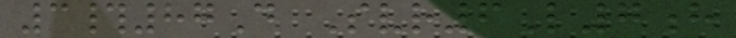3#87D Svr6L7h
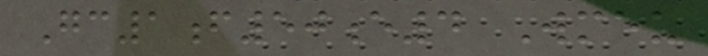Gc1f50e4 Wmeu
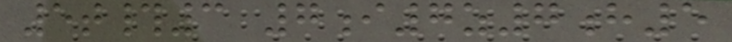5t#3 7i7z7h5
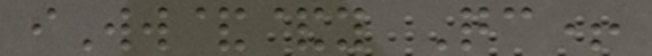iWw&&y Qc+
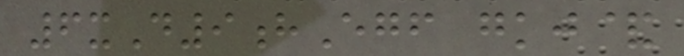6xD9hEgf gkj&
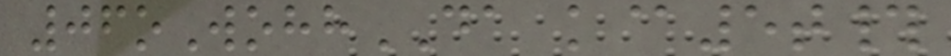06oWohhDA k@5t#
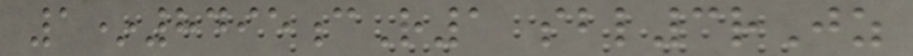1*8495cR1 sbl3rJz
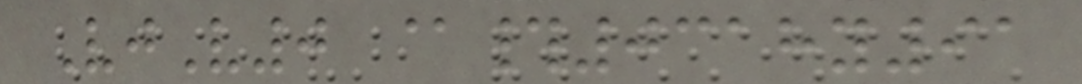VjV0 @#0318y91
